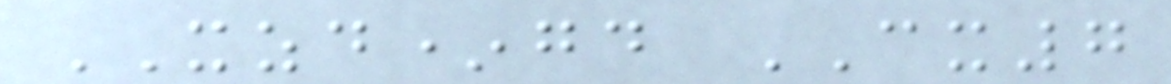XZD*gd CX7
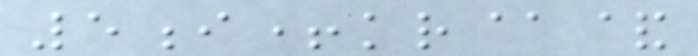5i+kr@&
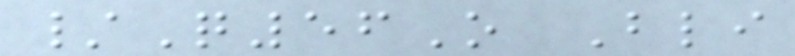/Q56O Bli
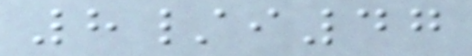8/i47
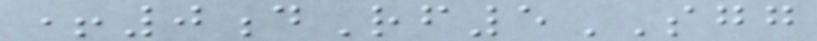+0dRf5SGG
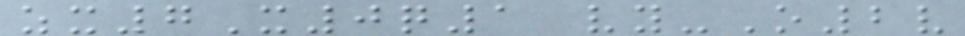zx7X0q1 vy-O2v
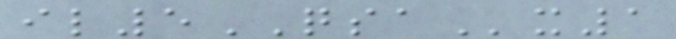il5QSAx1
